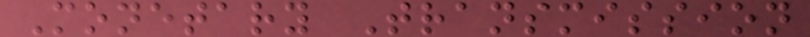Monetary Transmission
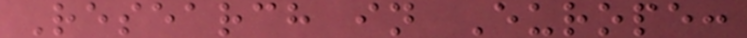Research in Europe:
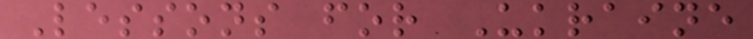Lessons for Ukraine
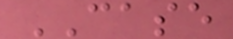CASE
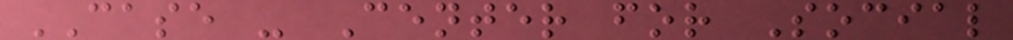CASE - Center for Social
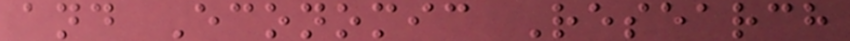and Economic Research
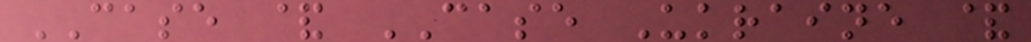CASE & CASE Ukraine &
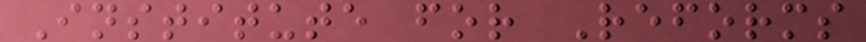Institute for Reforms
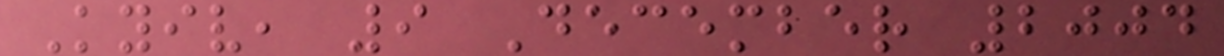Kyiv, 9 December 2004
